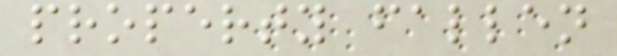property fallen
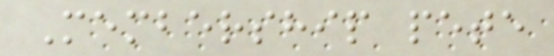Membership pete
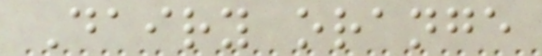Dairy orange
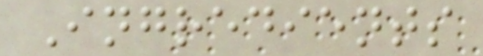Ingredients
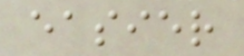easier
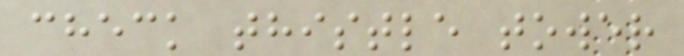check thistle tower
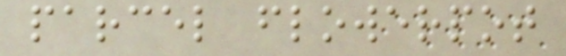parcel flowerpot
